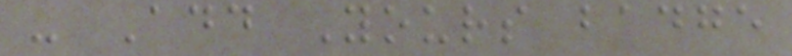- Add Yours badge
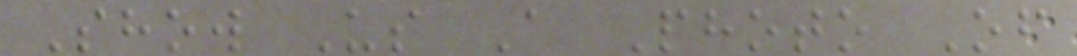Show Us A Photo Of
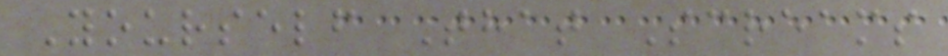Yourself That Screams
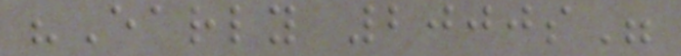"Early 2000s"
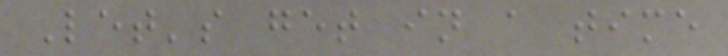Let's get in a time
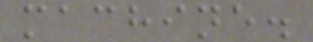machine.
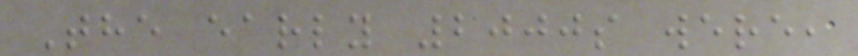The early 2000s were,
